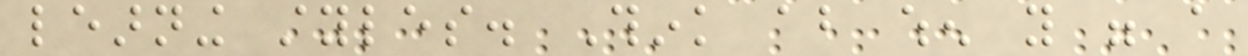learning styles. Think about when you were a
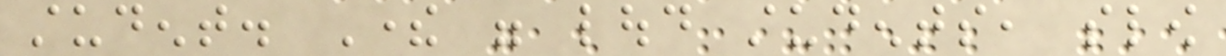student. There were loud students, slow
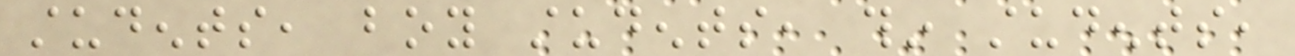students, boy students, thin students,
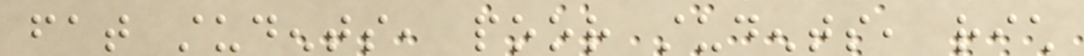fat students, poor students, rich
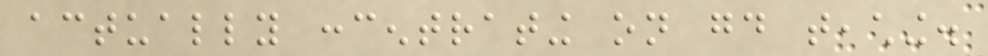actually concentrating on good teaching.
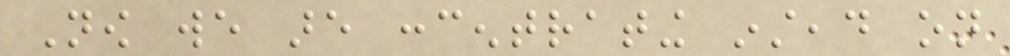Now we are concentrating instead on
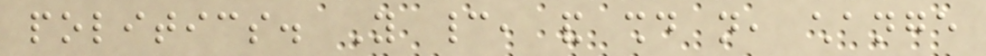politics. You cannot, and should not, change
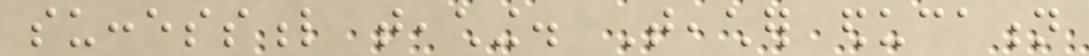successful teaching. Teacher education
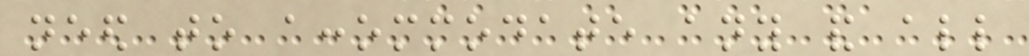need to accommodate any and all
